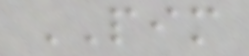PIM
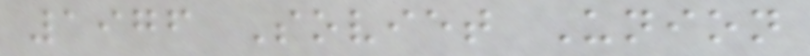1976 Soviet Union
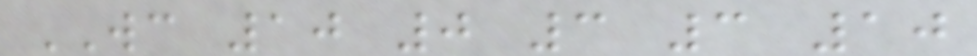WC 10 0 3 3 10
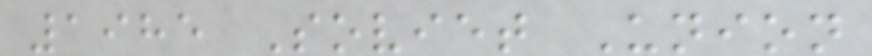1985 Soviet Union
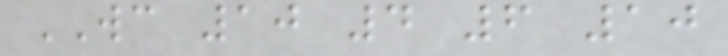WC 10 4 6 10
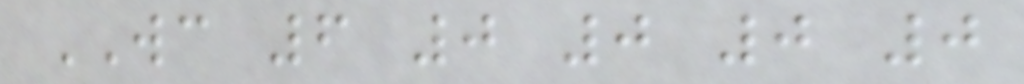WC 6 0 0 0 0
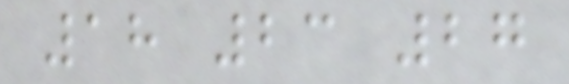18 23 27
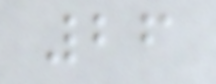26
